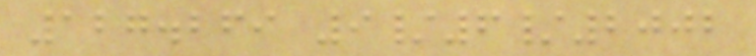127.269 9/6/2002
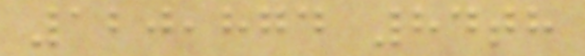120,874 84th
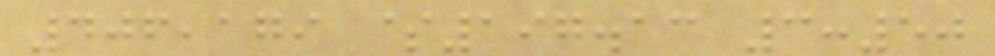406,179 $197.13 3:50
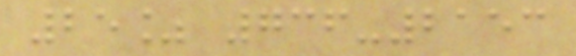25% 736-2153
